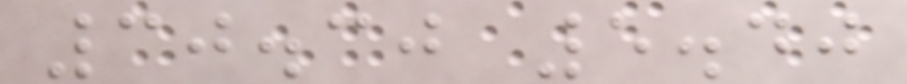30.30 5.40
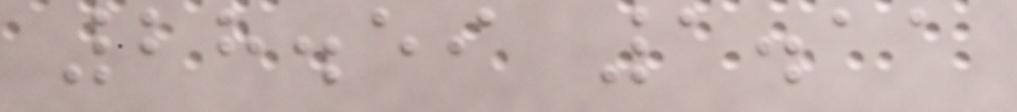28.59 1.11
